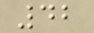42
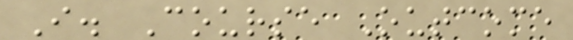I. Course Outcome
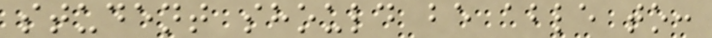student should be able to:
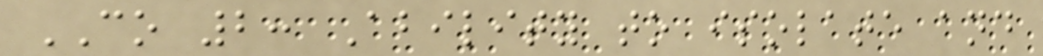CO 2: Ability to isolate and
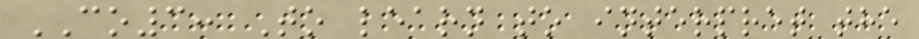CO3: To learn to interpret the
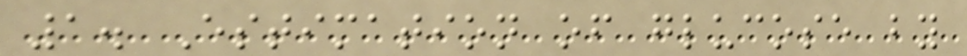1. Estimation of glucose by
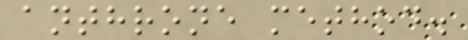anthrone method.
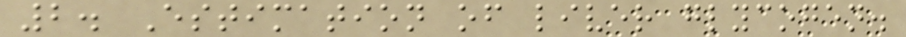2. Estimation of liver glycogen.
